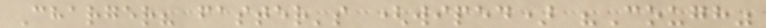Charger? faster's (wiped) "Cough"
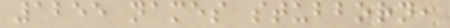1255 names stubborn,
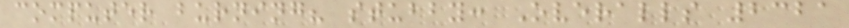computer burning? stubby: Overalls 2321
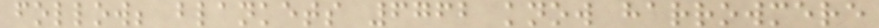follow; blankets 6762 know harrowmere
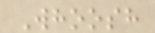Whoosh
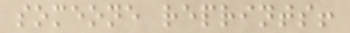someone reprints!
